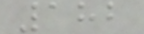182
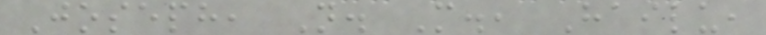Joseph, N. M., Hailu,
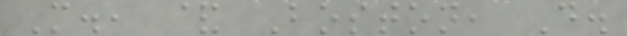M., & Boston, D.
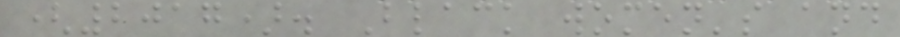(2017). Black women's and
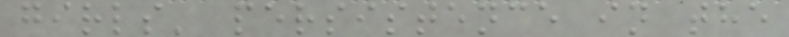girls' persistence in the
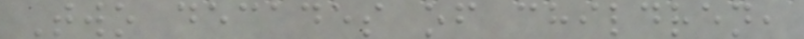Two decades of children,
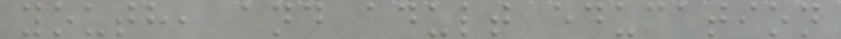youth, and adult education
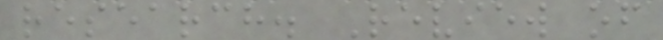research. Review of
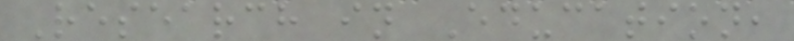Research in Education,
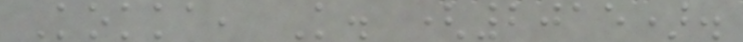Kokka, K. (2015).
